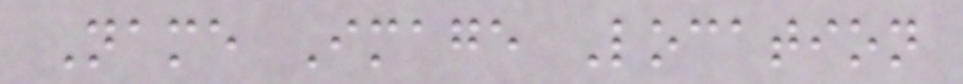Name Image Location
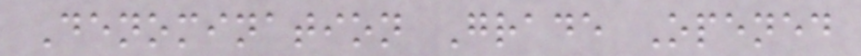Denomination Grade Opened
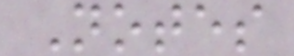Notes
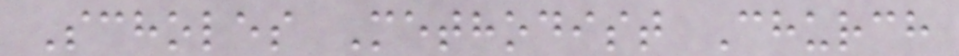Scholes Methodist Church
